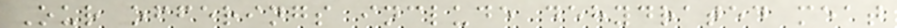Our offerings include dehydrated meat
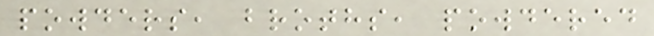powders, broths, powdered
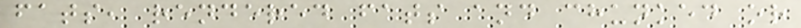fats, rendered fats and chunked or
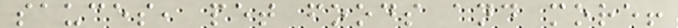sauces, pet foods and more!
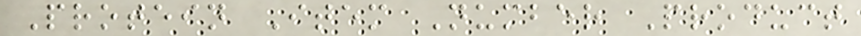Protein Item Number Product
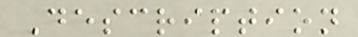Description
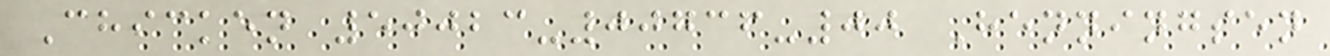Chicken 50023-00736-00 Henningsen
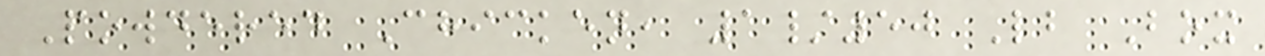Powdered Chicken, 1/50 Lb Box
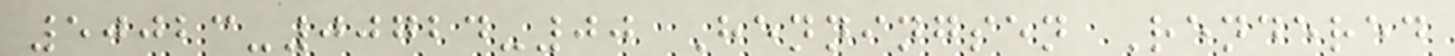50023-00724-00 Henningsen Rendered
